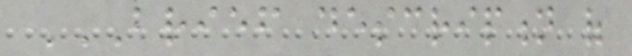BRIEF DESCRIPTION OF
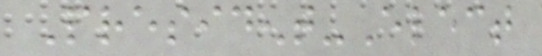President-Elect
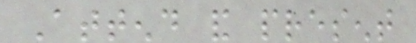Attend and present
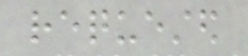requested
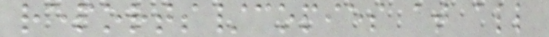reports/copies at all
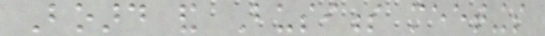Board and Business meetings
